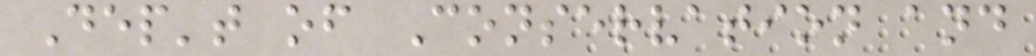Dep't of Conservation and
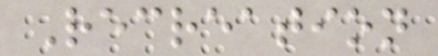Recreation
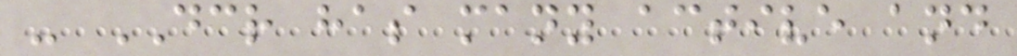- DCR has many active and
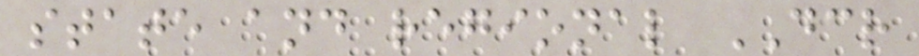state and regional DCR
